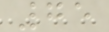75
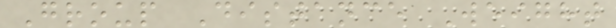Group Distance Weight
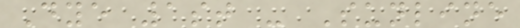Dye 1st - Sunline
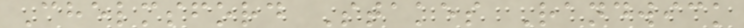Chelmsford Stakes Randwick
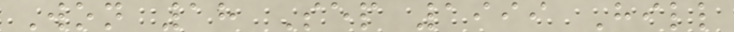Won 18 Sep 1999 Hill
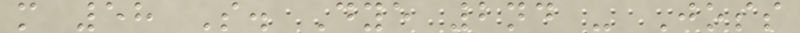m 58 S. Dye 2nd - Joss
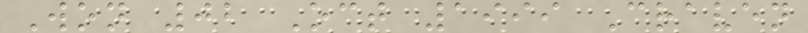Won 02 Oct 1999 Craven
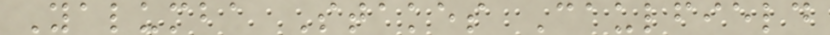Yalumba Stakes Caulfield
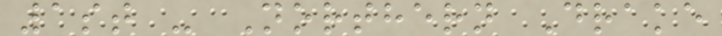1st - Northern Drake
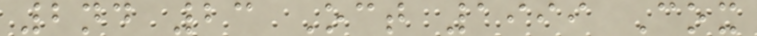2nd 23 Oct 1999 Cox
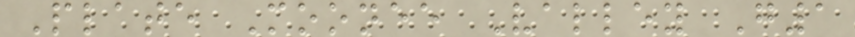Plate Moonee Valley G1
